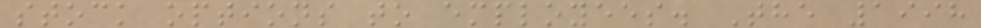stock options to employees. The 1998
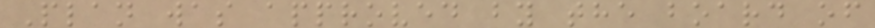Plan was approved by the board of
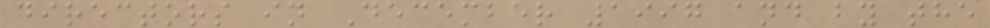directors in December 1997 and by the
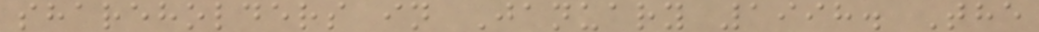shareholders in January 1998. The
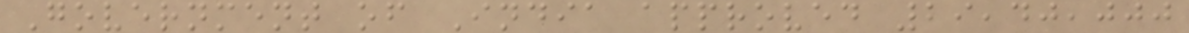Government of India approved 29,40,000
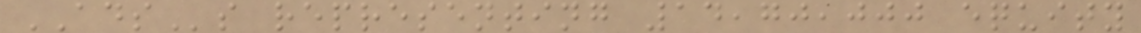ADSs representing 14,70,000 equity
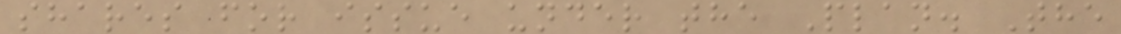shares for issue under the Plan. The
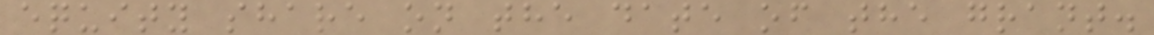equity share on the date of the grant.
